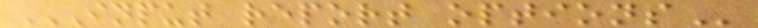INPUT REPORT OPTIONS
